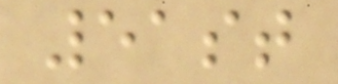51st
